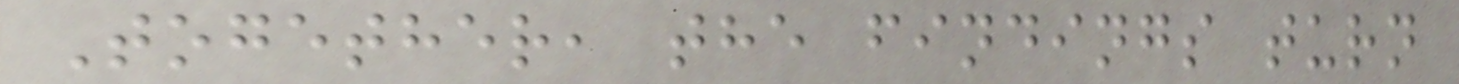Together, the findings turn
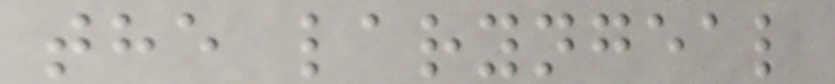the laryngeal
